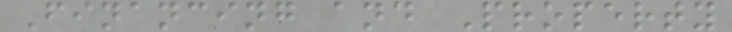Financing and Property
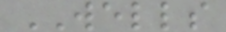WELLS
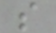s
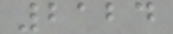2124
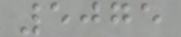5075
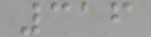316
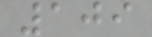109
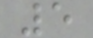5
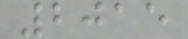2015
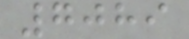7089
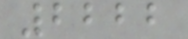2222
